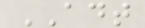ADT
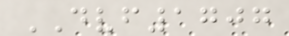DVF1707
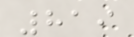819
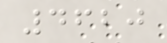4620
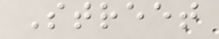Street
